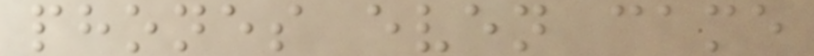phones even came
